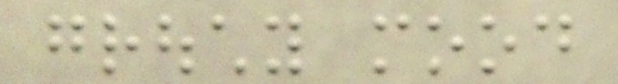grouchy mood
